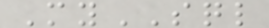MySQL
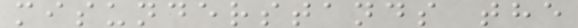misunderstands the
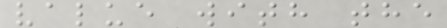value with the
